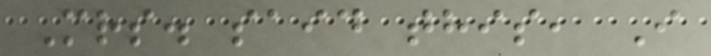Mrs. said this, I
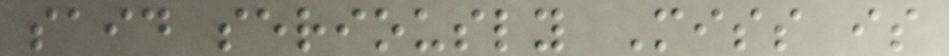said seriously Miss is
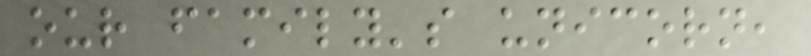our family's unicorn,
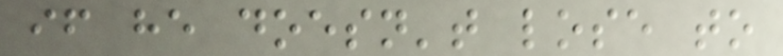if he doesn't lose to
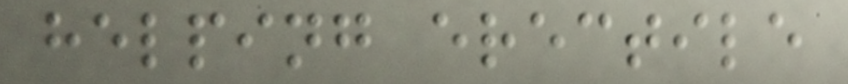helping erectile
